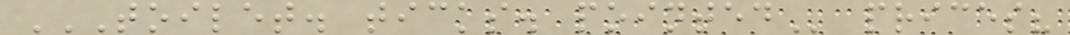TOILET. TICKS. POINTED prices?
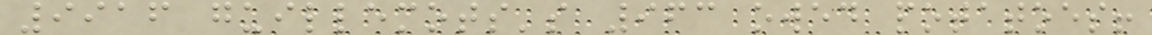9916 guillemots's 963 owed potatoes!
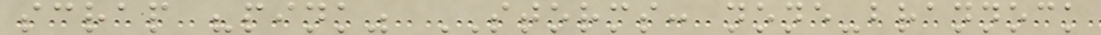scrap "pink" STORMS: none-brannock
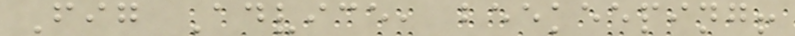Fig Advice, beekeeping!
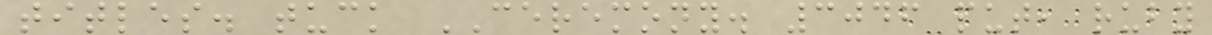titles. tuck CEREMONY. 3046 put, ruby
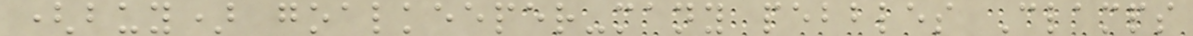(buy) goalkeeper-many pebbles Clamps
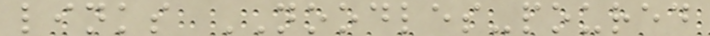links NOODLES-poured
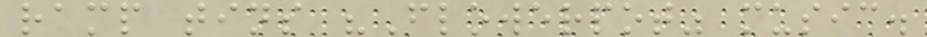ramp tins "Flowerpot" music.
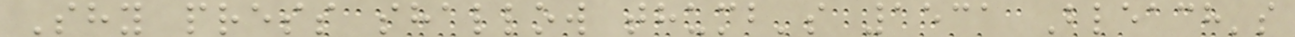Shy press shallow thumb's 1531 Bleach's
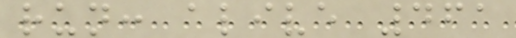run: alive 461
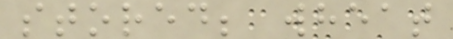stored; wheat
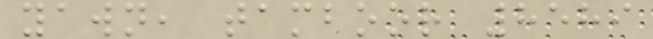yawn, tamboor 8589
